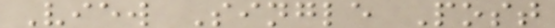View Single Post
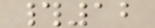#12
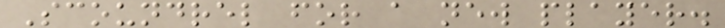Scoundrel for a new player.
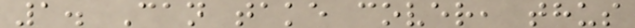1. Can take cover, thus
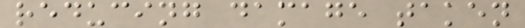reducing damage taken
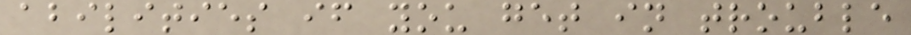abilities if you get in trouble
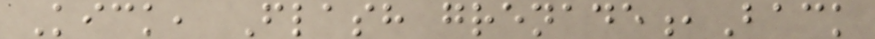Kick, Flash grenade,Back
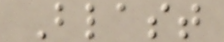Blast
